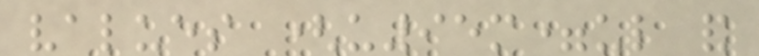values (u95m=ul and
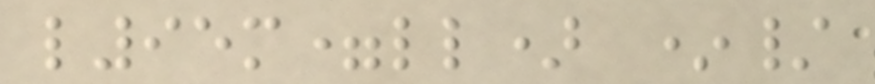l95m=ll) */
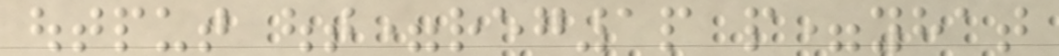output out=reg1p p=yhat
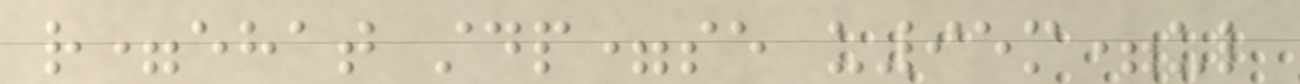r=ehat stdp=se u95m=ul
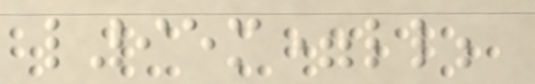l95m=ll;
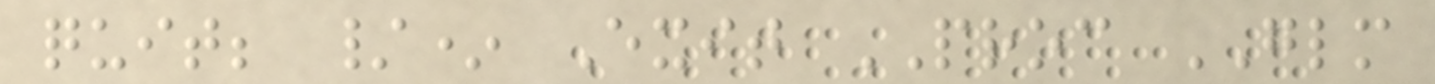quit; /* Exit PROC GLM
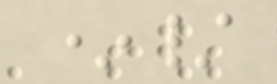*/
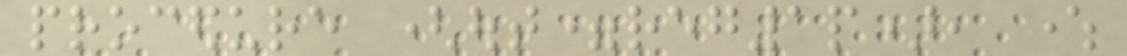procedure (out=reg1p), where
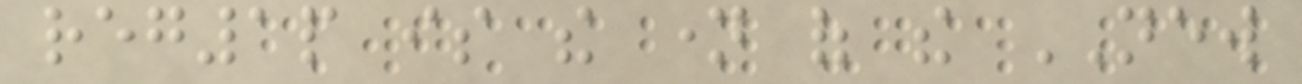reg1p is the name of the NEW
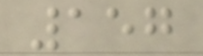157
